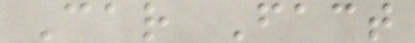Car Fact
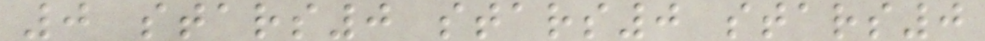0 stars0 stars0 stars0
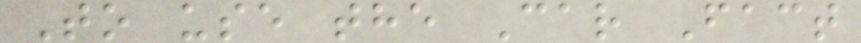To use the Car Fact
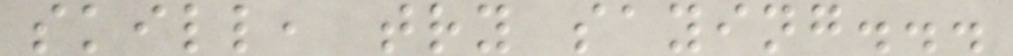skill, try saying...
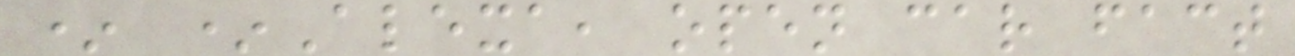* *Alexa, open car fact
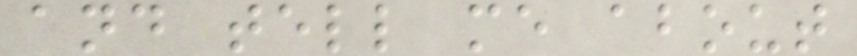and tell me about
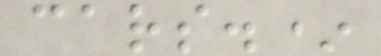cars.*
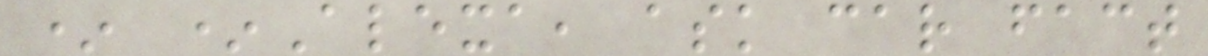* *Alexa, ask car fact
